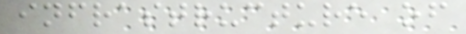infrastructure of
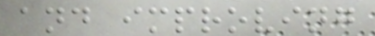and improving
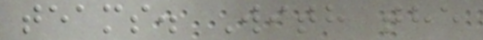teams. With the
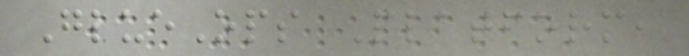GlueOps Platform,
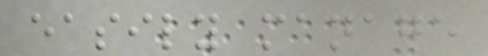easily manage
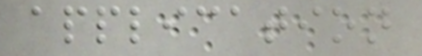application
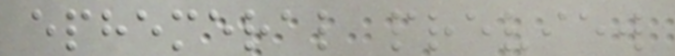ephemeral preview
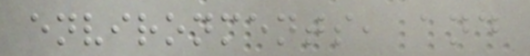environments, and
